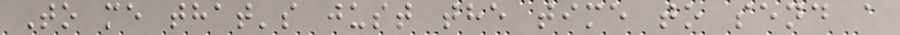To me that's just the time to send a
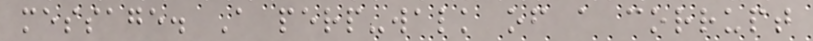message. A perp-walk of a corrupt
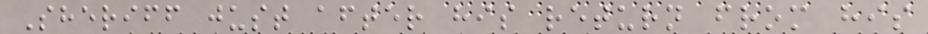Sheriff just after his return from his
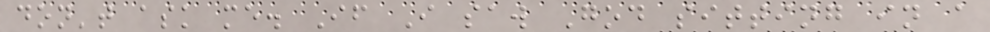don't ask me. If I saw God sitting in a
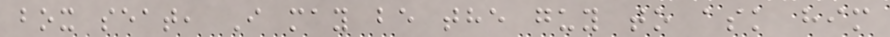box seat, I may be the guy to ask him
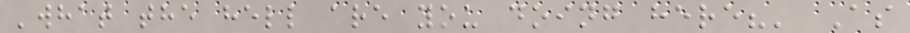'what the hell are you doing here?' As
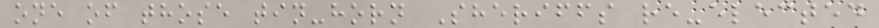one of those tin-horn Sheriffs re-elected
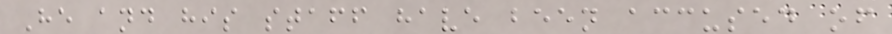He and his staff have been accused of
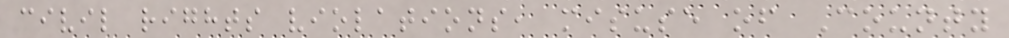civil rights violations, misuse of County
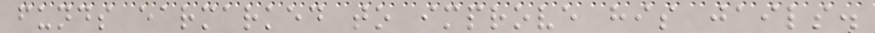funds earmarked to improve his jails.
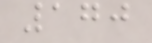170
